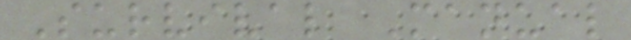Survival Manual
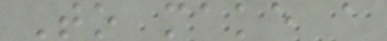To make a
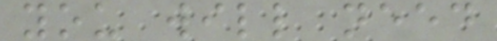you will need
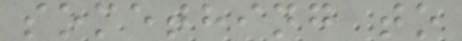something to
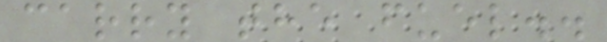carry the fuel..
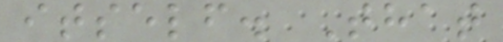itself. That
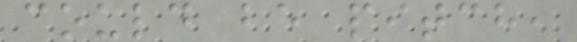could be pitch,
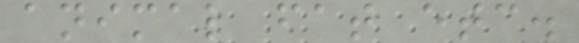animal fat etc.
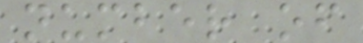number of
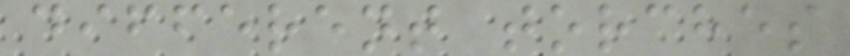different torches
